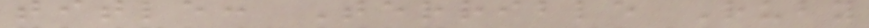title: Terrible Ruby
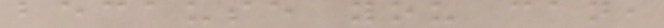because you can,
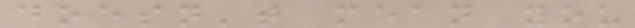doesn't mean you
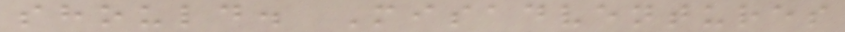should. Misadventures
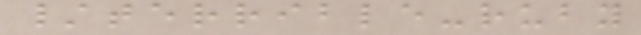/terrible-ruby
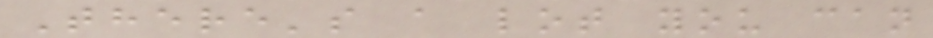There's a lot you can
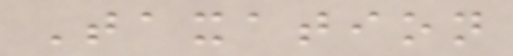Taxation
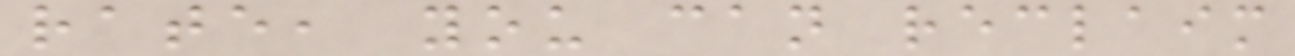rate, you can reclaim
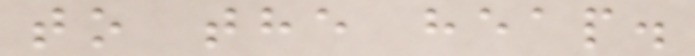to the heap.
